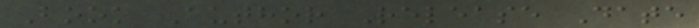Book Author Release Date
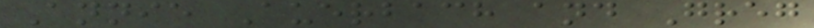Annie Auerbach and Greg
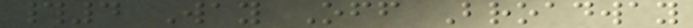#4 Way Off Broadway
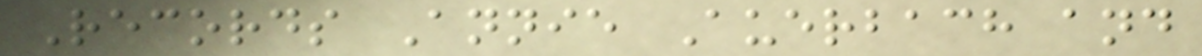Records Annie Auerbach and
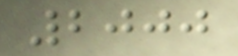2000
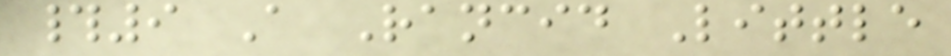#9 A Rancid Little
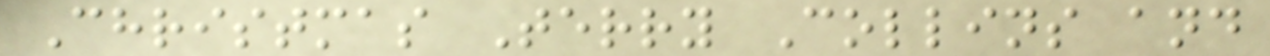Christmas Terry Collins and
